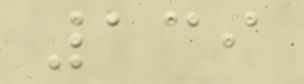139
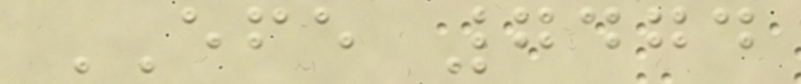EFE 7474
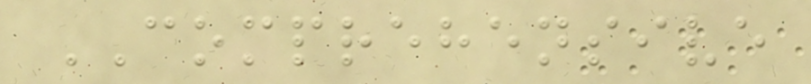COMPREHENSIVE
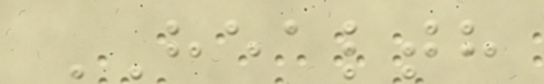HEALTH
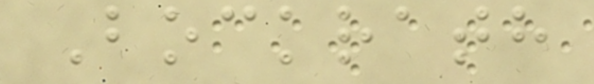Bockrath
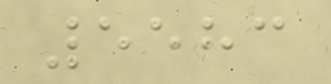5583
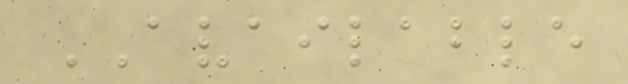AVAILABLE
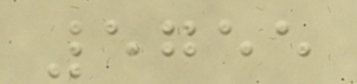5755
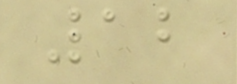12
